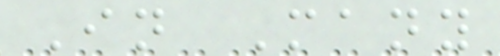In Many
